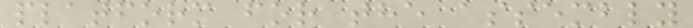platform for the assembly
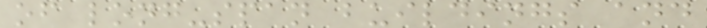of long-span buildings and
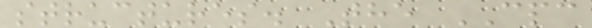structures. The CPC
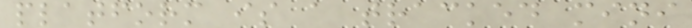platform is a tracked mini
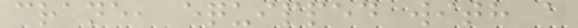crane, equipped with a
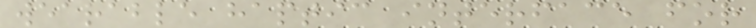wearable haptic interface for
